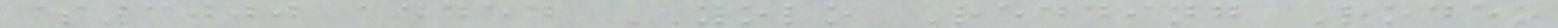$3000 added YOLO Redding Rodeo
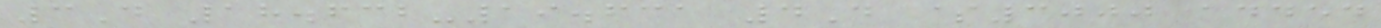3D 18.632-19.631 4D $3000 added
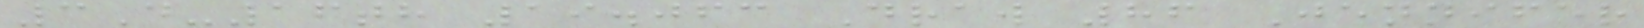3D-16th 19.063 Draw 86 Jennifer
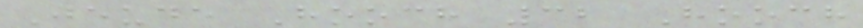Jeude Hooch 32 Hooch
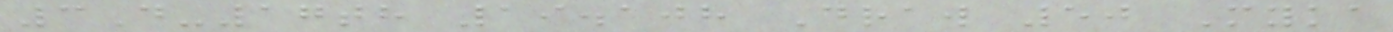3D-17th 19.108 Draw 50 Myka
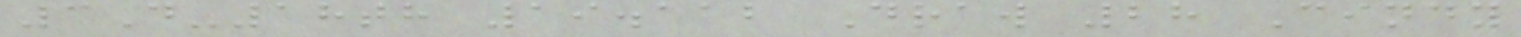3D-18th 19.112 Draw 28 Cindy
